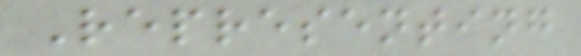Representing
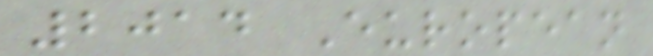2014 European
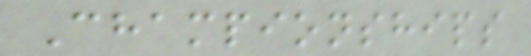Championships
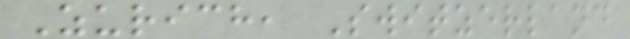Zurich, Switzerland
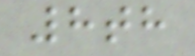8th
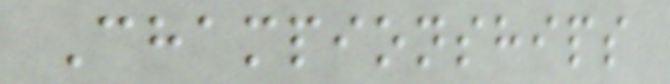Championships
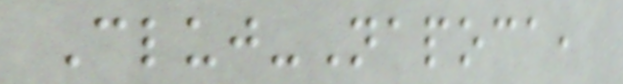Cluj-Napoca,
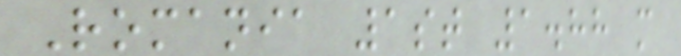Romania 1st 1.88 m
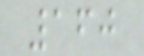160
